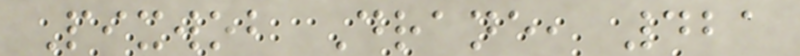Pixwob Drane, 421
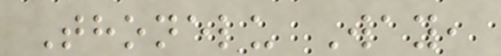Thonelu Way,
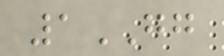1GG
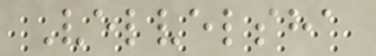Velvelsha
